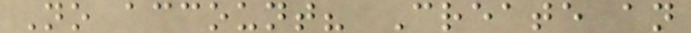No account? Create an
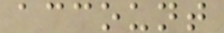account
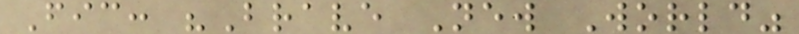Fic: "Brave New World"
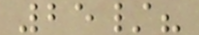25/?
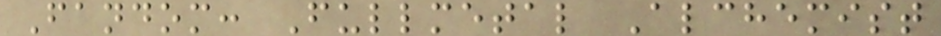Fandom: Fullmetal Alchemist
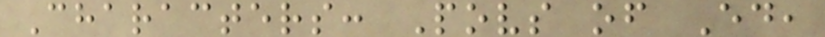Characters: Povs of Ed,
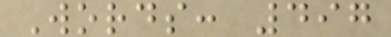Words: 497
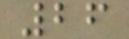26
